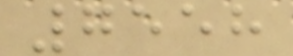7558
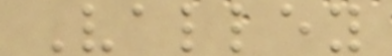Valley
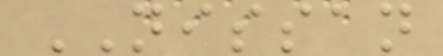NISSAN
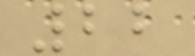22
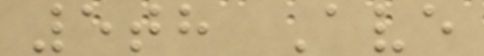5th Ave
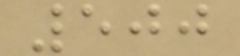500
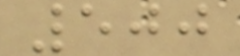500
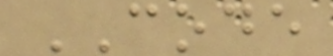CODE
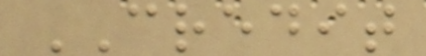CREDIT
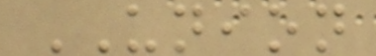UNION
